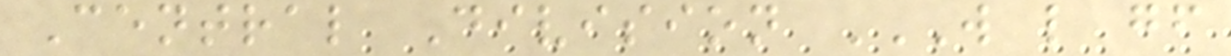Central Division W L GF
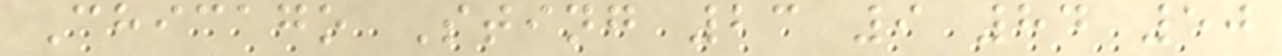Chicago Sting 23 9 84 50
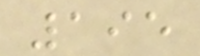195
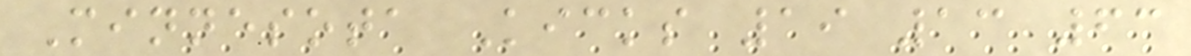Minnesota Kicks 19 13 63
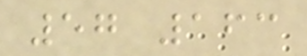57 163
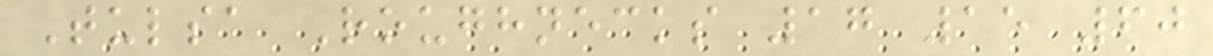Tulsa Roughnecks 17 15 60
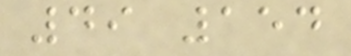49 154
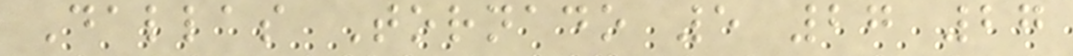Dallas Tornado 5 27 27
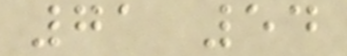71 54
